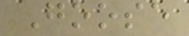Goose
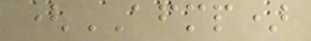(AFMP)
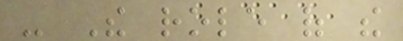- The role of the
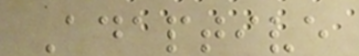Adaptive
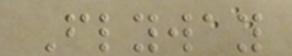Flyway
